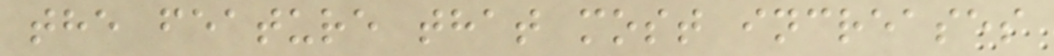the feature that most increases
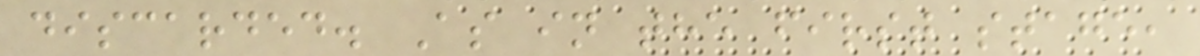discarded. As in the first stage,
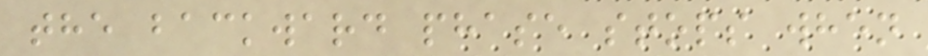the backward phase stops when
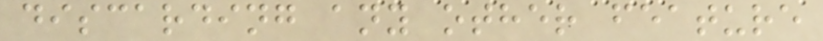discarding any other feature
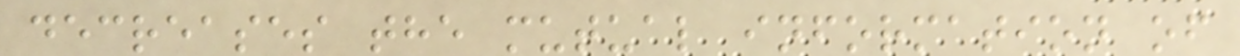decreases the mutual information of
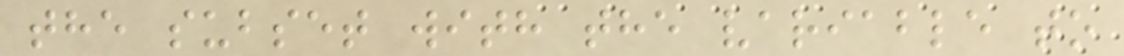the subset with the variable to
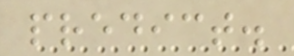predict.
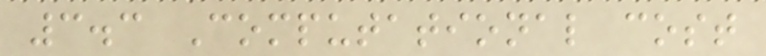3.3 Computational cost
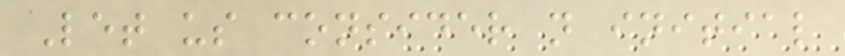Let us consider n initial
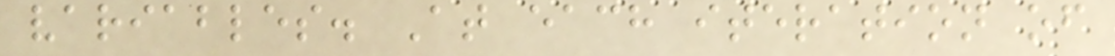variables. At each iteration of
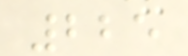225
